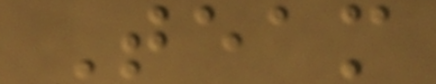Team
